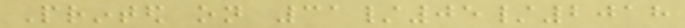Printed on 31/05/2018
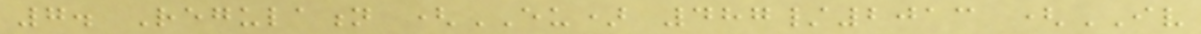7. Regulation (EU) 487/2013 (IV
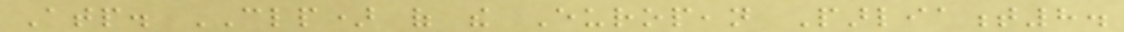Atp. CLP) of the European Parliament8.
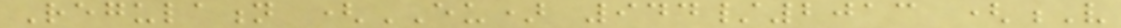Regulation (EU) 944/2013 (V
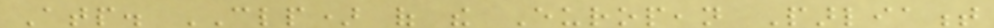Atp. CLP) of the European Parliament
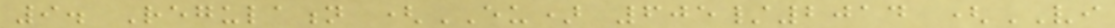9. Regulation (EU) 605/2014 (VI
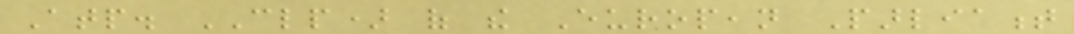Atp. CLP) of the European Parliament
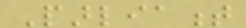Parliament
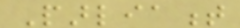Parliament
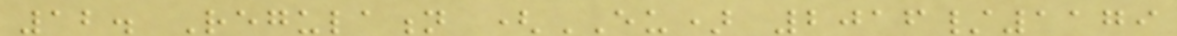12. Regulation (EU) 2016/1179
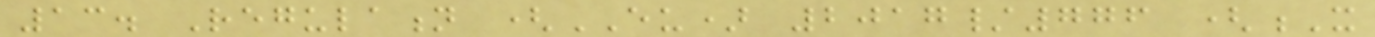13. Regulation (EU) 2017/776 (X
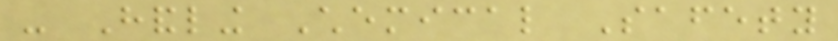- Handling Chemical Safety
